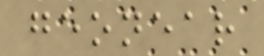geonear
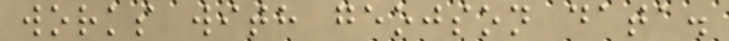works with geojson data.
